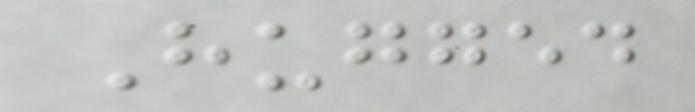Hugged
